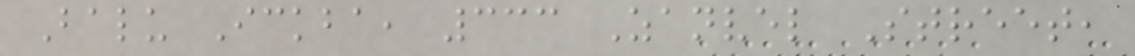Balu Ickba, 333 Zanvel Street,
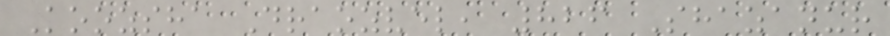Koozsha Draozvel, 826 Shazanur
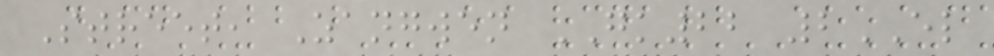Street, Zangwen GK22 2EL
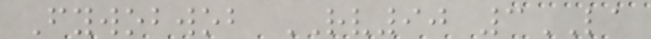Fywobwob RV90 3LA
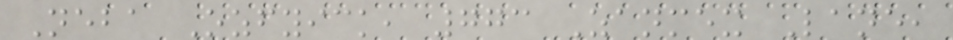Neba Ozfyick, 773 Zanmex Lane,
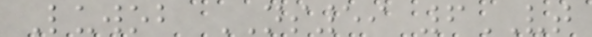Luwob NS59 6VT
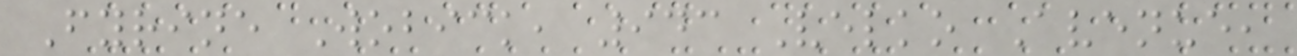Fyrine Wobick, 943 Velko Avenue,
